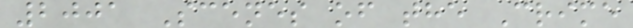2001 Scenes of the Crime
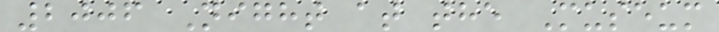2006 Night at the Museum
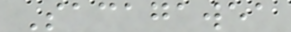Sacagawea
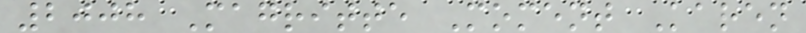2008 Magritte Moment Karen
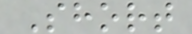Short
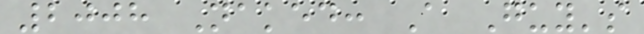2008 Naked: A Guy's
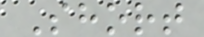Short
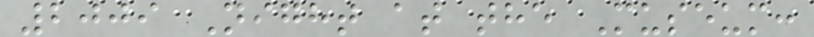2009 Night at the Museum:
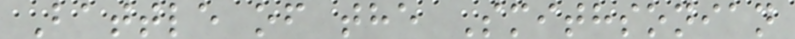Battle of the Smithsonian
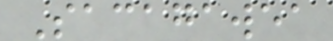Sacagawea
